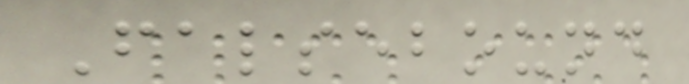Falsebound
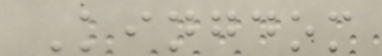Kingdom
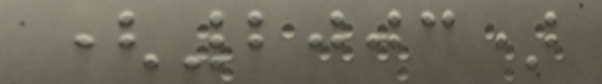(2003)
